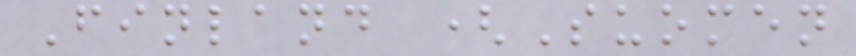Finland (Suomen
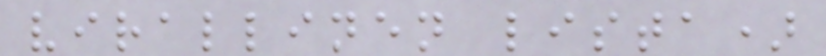virallinen lista)
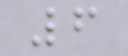6
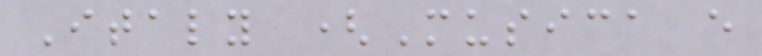Italy (Musica e
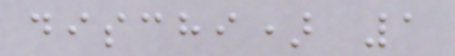dischi) 1
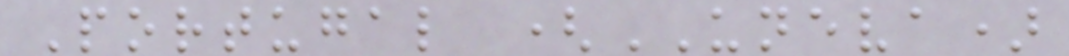Portugal (UNEVA)
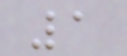1
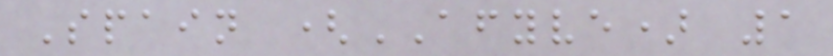Spain (AFYVE) 1
